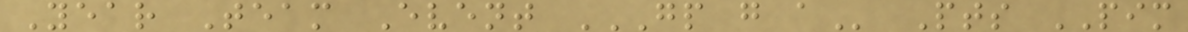Year Team Event GP G A Pts PIM
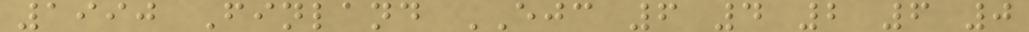1990 Finland EJC 6 4 2 6 0
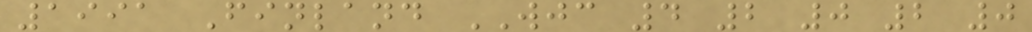1991 Finland WJC 4 2 0 2 0
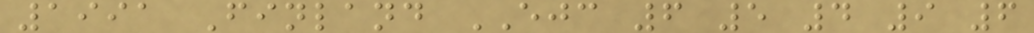1991 Finland EJC 6 5 4 9 6
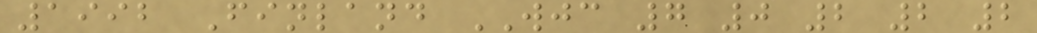1992 Finland WJC 7 0 2 2 2
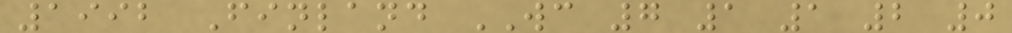1992 Finland WC 7 1 1 2 0
